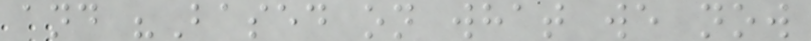and "Based on what we now
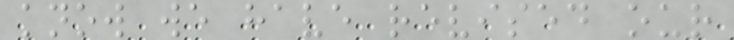know we have revised our
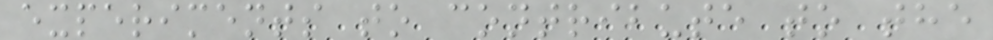experiments to contribute to the
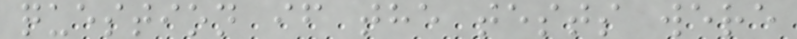question if the tests were
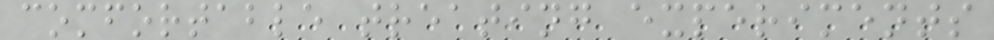comfortable treating experiments
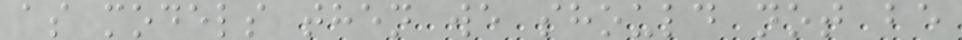as models then we should not be
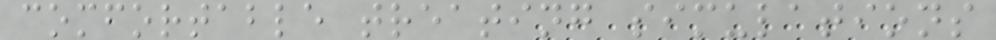comfortable treating simulations
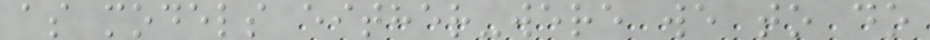as models either-were we to do
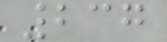237
